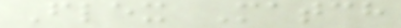Flex Match
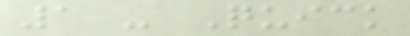1 - Quick
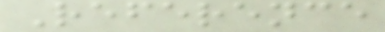Reference
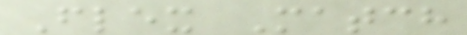Flex Match
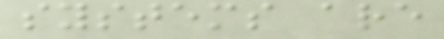systems are
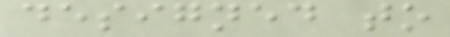designed to
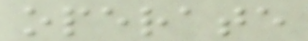operate
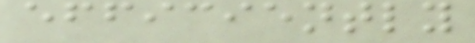efficiently
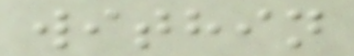within
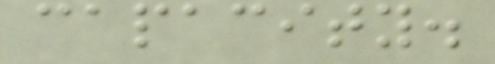capacity.
